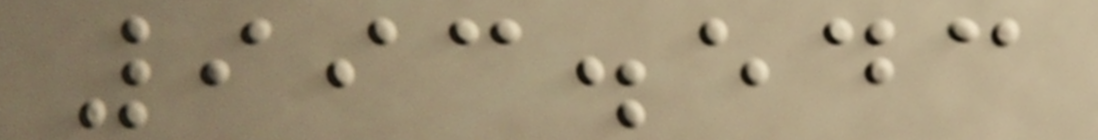993.543
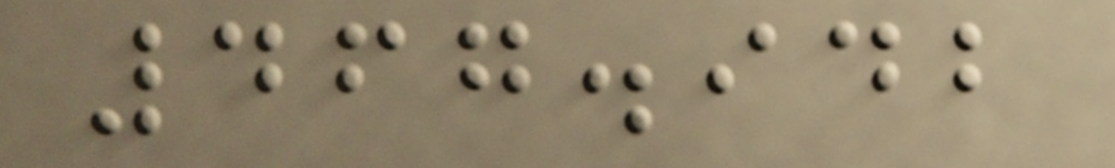467.942
